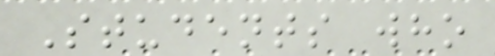Students who
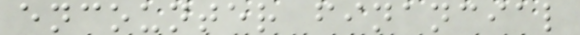encounter financial
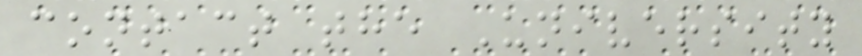contact the University
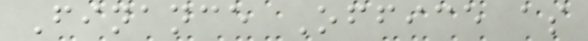Finance Office as
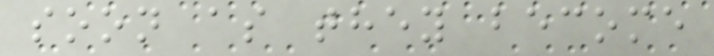soon as they become
